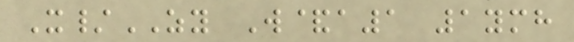X/ZY W&a1 1ymh
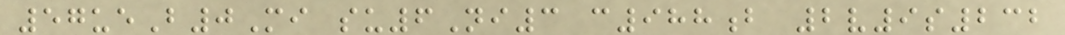57ueB0Mi su6Ni3 c988b 2v9s232
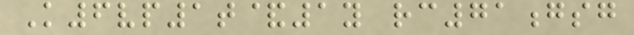K6vp1t&1y rc71gsg
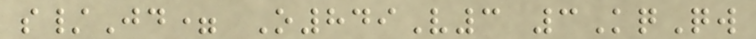s/Jd= O849V3 3KqQw
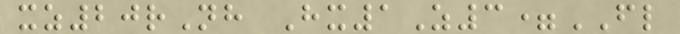xz20rNh Hx1Z3=FL
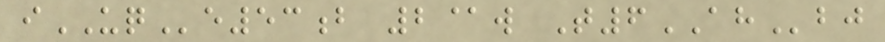iUQe53b 2@w T6AHbj
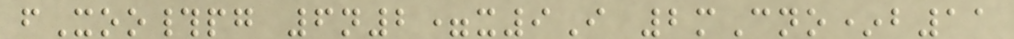fXoo#pg 6n2=x9I 2mCno*b11
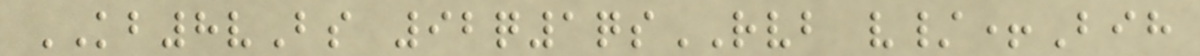KB8vBs 92q1qsRVB v/+Bih
